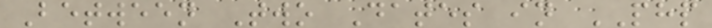Between Two Dates in PHP
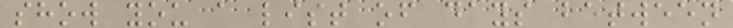show you a list of days between
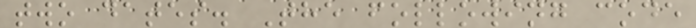two dates. The following code
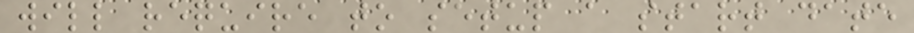will require to setup a start date
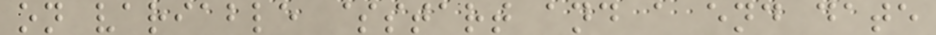on variable $start and a end date
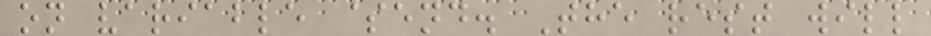on variable $end. The rest will
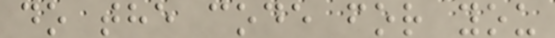do the code for you
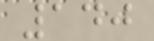140
